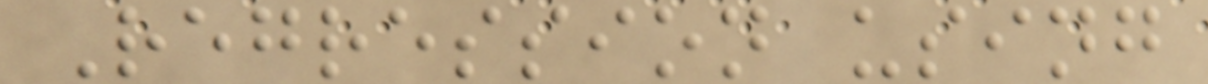Regression using
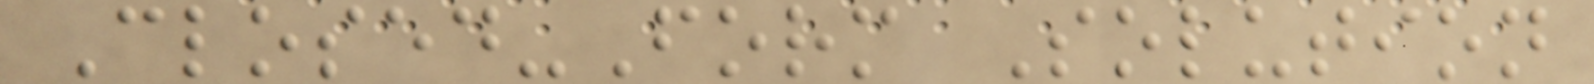Closed-Form Solution
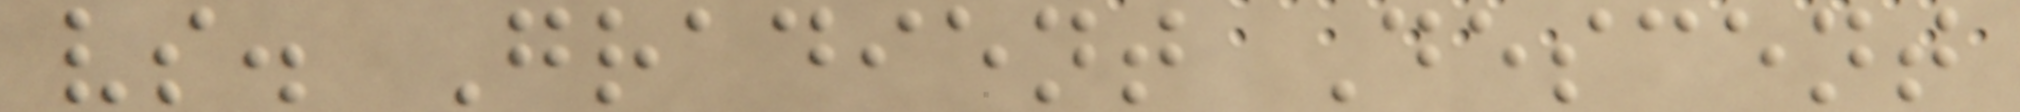vs. Gradient Descent
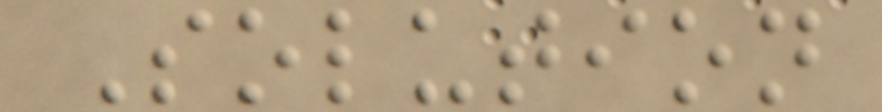Solution
